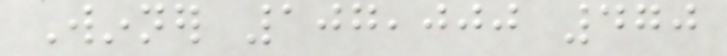Winner 107,000 470
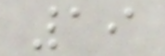19
